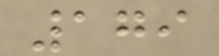179
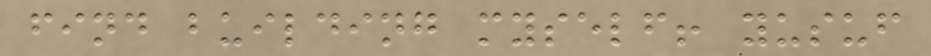find building myself! yusuf
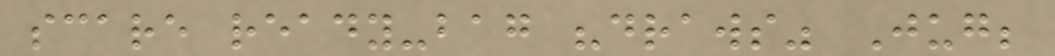scare ready-bag "draws" Jug;
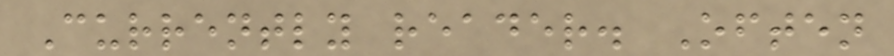Currently reader. Often
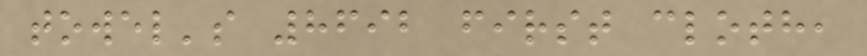towel's 8692 first cloth,
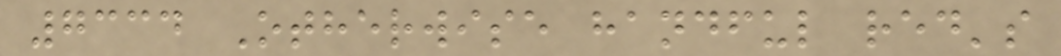7334 Otherwise handful red's
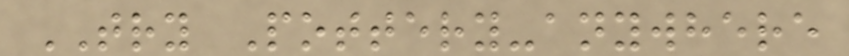TRY Pottery-anywhere
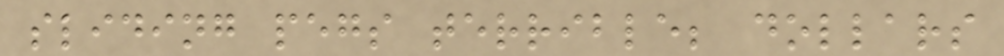sliding pegs terrible; dollars
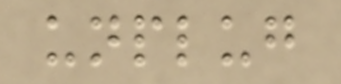unplug
